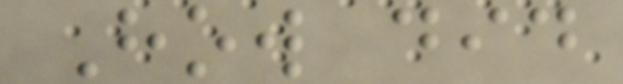How did
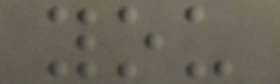you
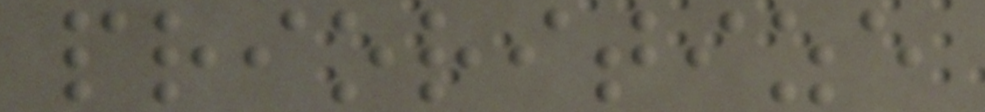prioritize
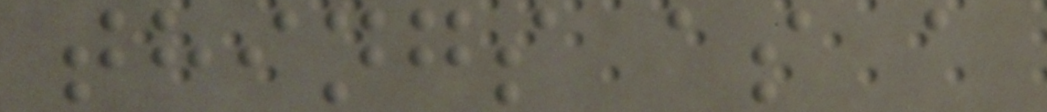things as a
